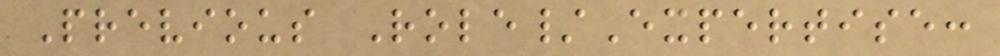Previous Role/Expertise:
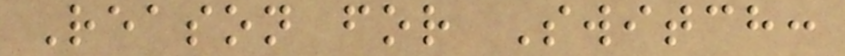Reason for Switch:
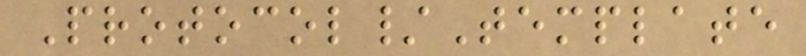Protocol/Template
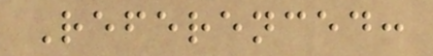Referenced:
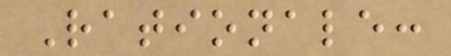Rationale:
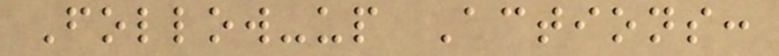Follow-up Actions:
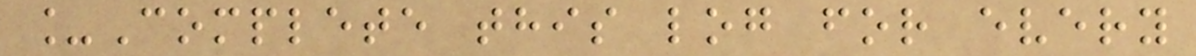_Complete this log for every
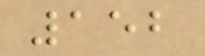152
